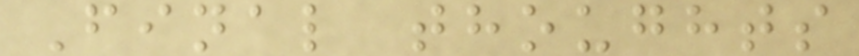Final thoughts
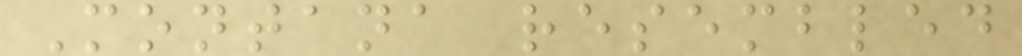Montana resembled
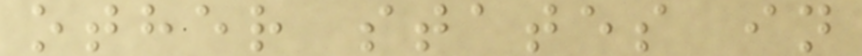other states in
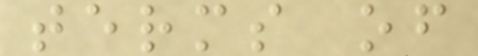terms of
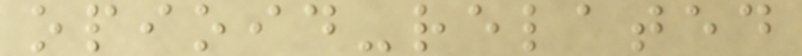opioid-related
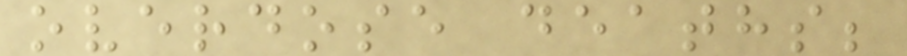overdose deaths;
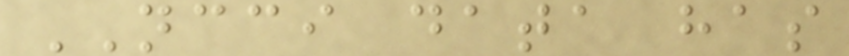NCCI data has
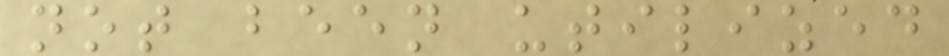not been utilized
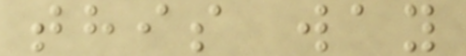this way
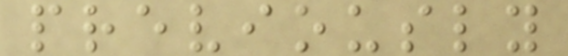previously
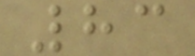83
